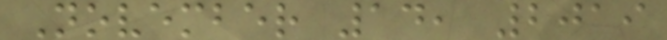November 14, 2019
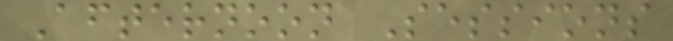Afternoon Sessions
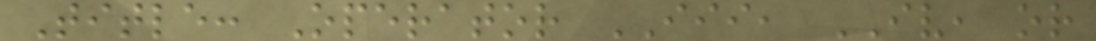Title: Operator III, IV, or
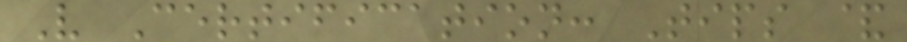V Certification: Tips &
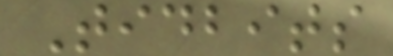Tidbits
